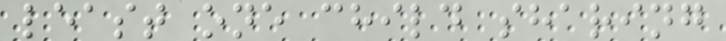least one child sharing
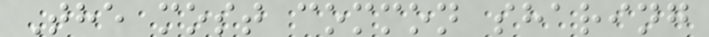The most common sharing
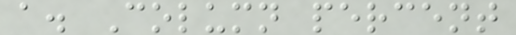a. Column percent
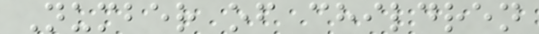Number of children
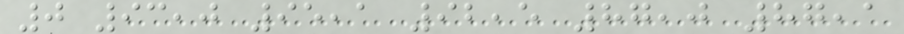0 93,0 95,1 92,5 87,0 87,1
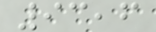93,6
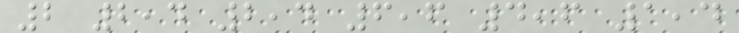2 2,4 2,4 6,6 4,6 1,4
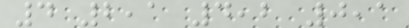4 2,1 4,2 0,1
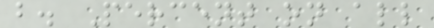b. Percent on all
